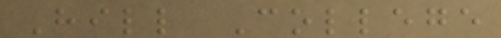Hill College
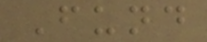Fund
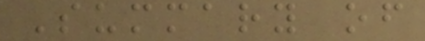Summary of
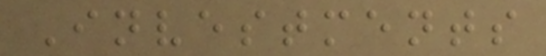Investments
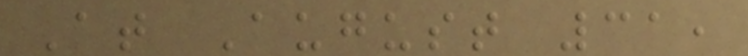At August 31,
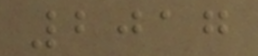2017
